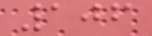106
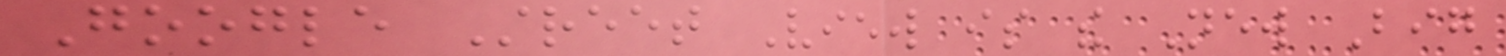Google Street View is the New Big
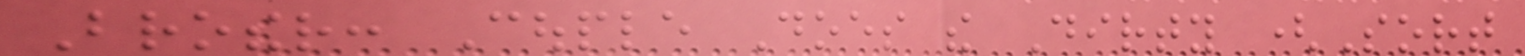Brother: Couple Does the Dirty (Sort
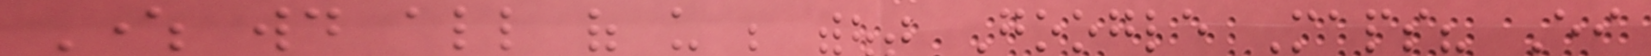Where would all of us be without Google Maps? Either
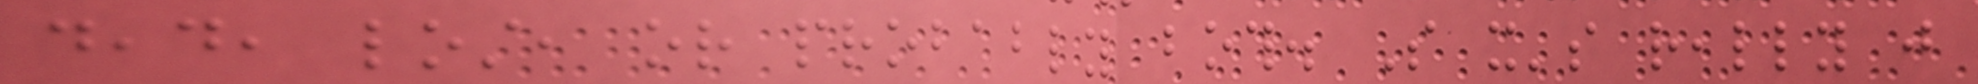dead, lost, or probably both. So it's really just
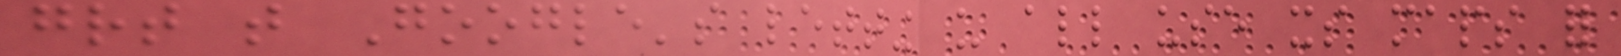great that Google's letting us all use its maps for
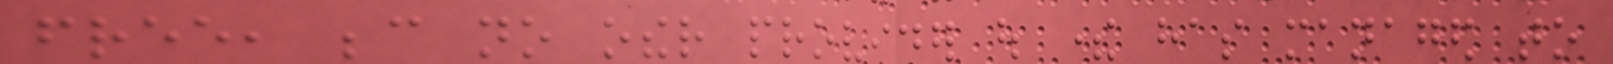free, because no other provider out there has managed to
